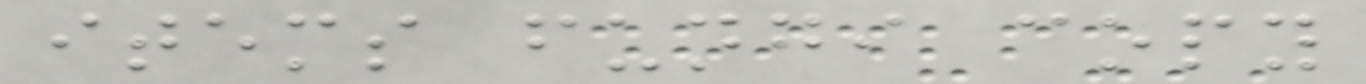items fungi copy
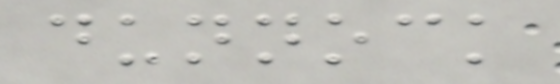dunnock
